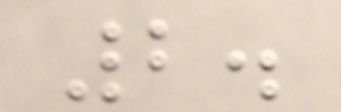2.
